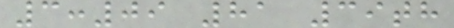3:09 81 39th
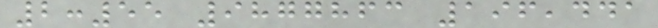2:55 9877863 196,441
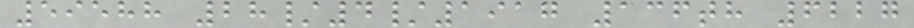59588 28/4/1917 136th 6227
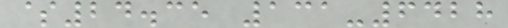$24.35 131-6428
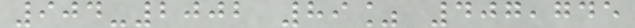904-2002 89% 407,745
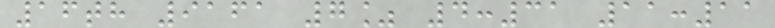16th 9161 7% 4:31 11:11
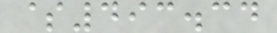$493.34
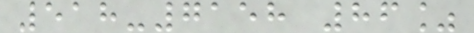518-7158 86%
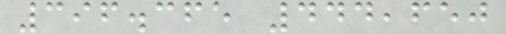396.365 444,650
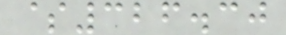$326.30
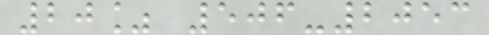20% 506-2053
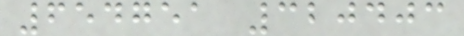654751 320403
